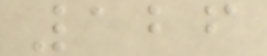126
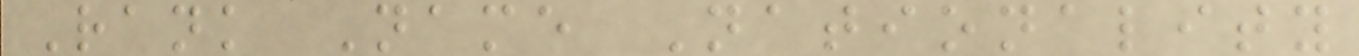Rank Name Nationality
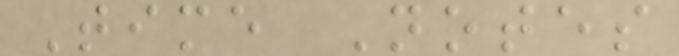Time Notes
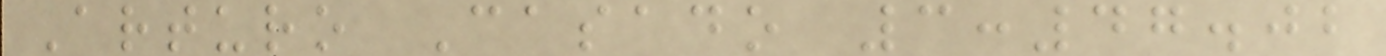Arturo Casado 3:47.02
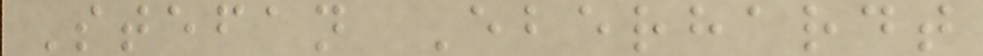Stefan Eberhardt
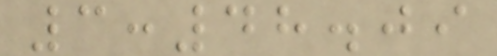3:48.09
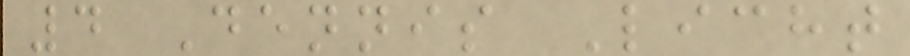4 Dennis Licht
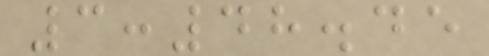3:48.45
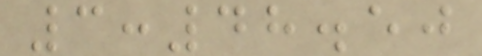3:48.50
